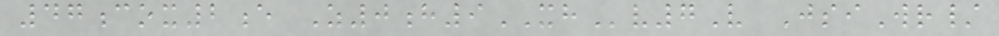47cox2e Z0h9XHv7V JsiWr/
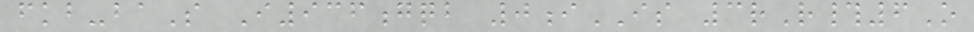fkb-baS I936gqb 0iIS 3rR#6O
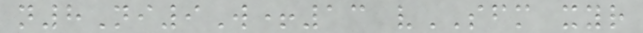n8Ni9W+13 vSFM xyr
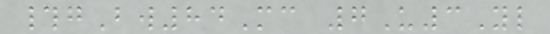#gBw84Mc 7U3Yl
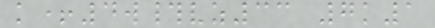k+4w#vz33 7k1
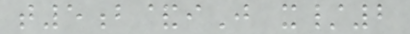t5b&iJ x/2
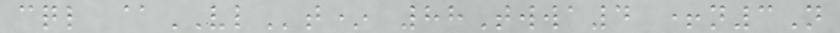cql @VLt* 88Twwa4 +n3N
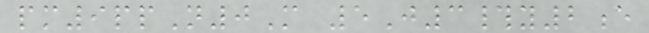pm9ppN0M 5J3#y2e
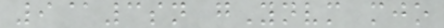9@3sn gYnvm mjo
